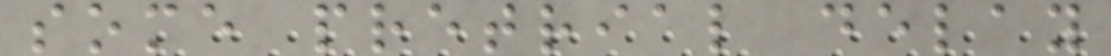some pretrial delay
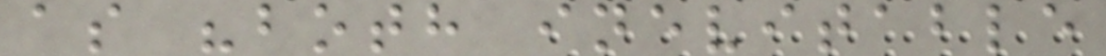as "both inevitable
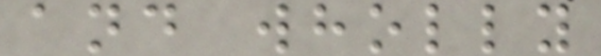and wholly
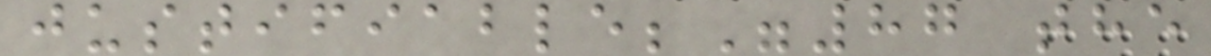justifiable;"87 the
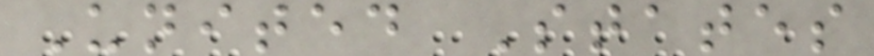United States
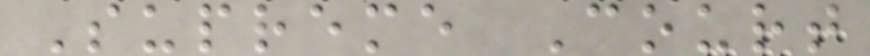Supreme Court
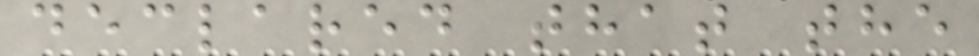declared that the
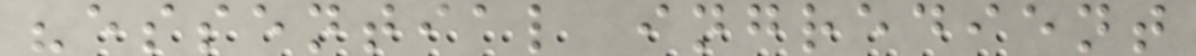"essential ingredient
